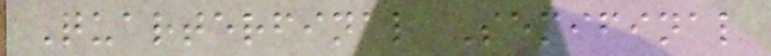Quarterfinal Semifinal
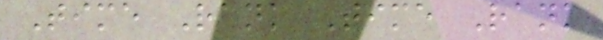Time Rank Time Rank
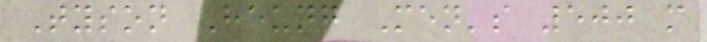Tyson Heung Men's 500 m
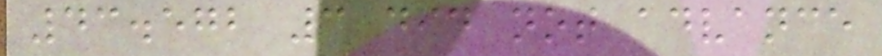43.572 3 did not advance
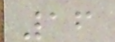16
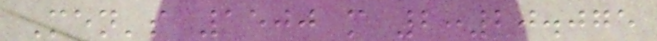Men's 1500 m 2:20.075
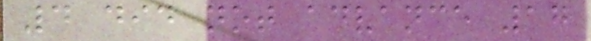4 did not advance 17
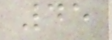45
